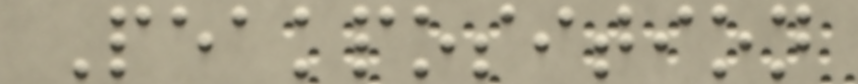Peakposition
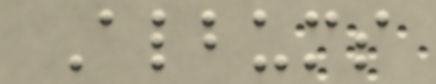Albums
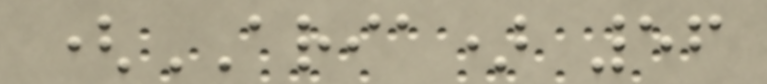(ARIA) 56
